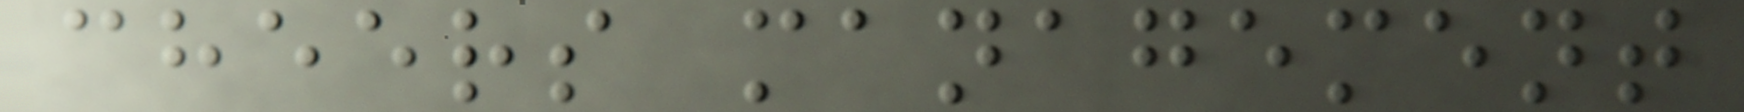cheers management
